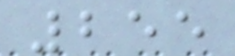255
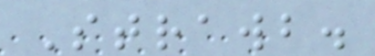Strawb.
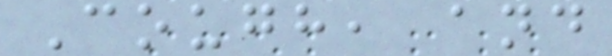Cough, and
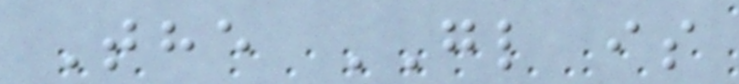The GL is
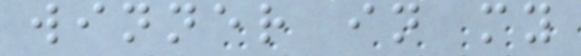winner in my
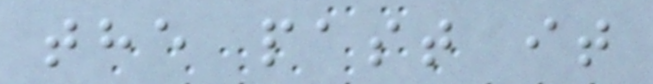the past it
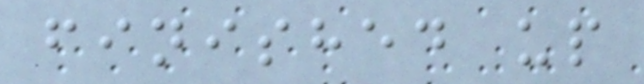finished up
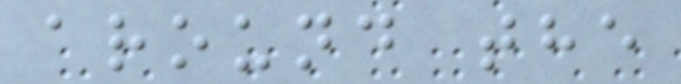around the
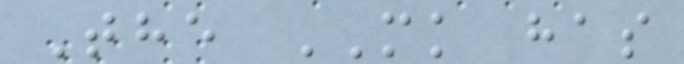The MK has
